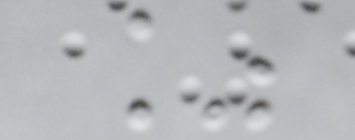%
